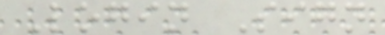Login Sign
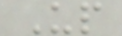Up
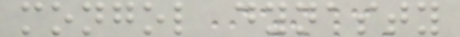mongol dynasty
